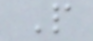P
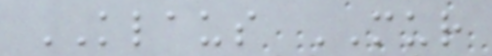KLAUS MUR
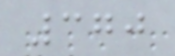370
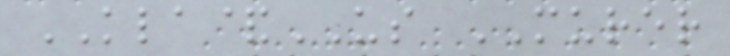KLA&US MURER
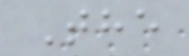The
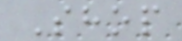Shop
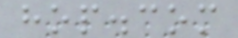hop.com
